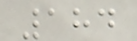184
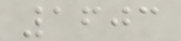1603
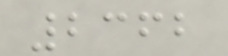2362
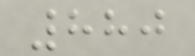880
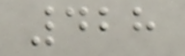428
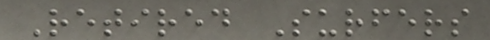Retired Surfers
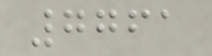7761
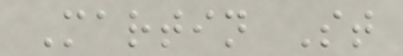Martin St
